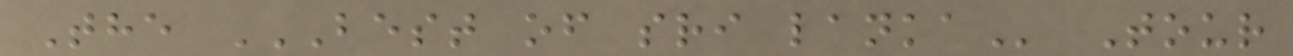The BEST OF SRI LANKA Tour
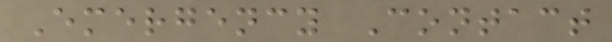Emergency Contact
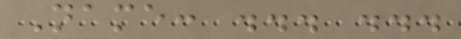Name: ... ...
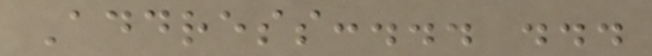Address:... ...
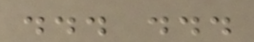... ...
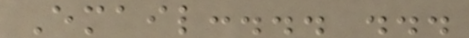Email:... ...
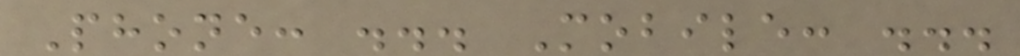Phone: ... Mobile: ...
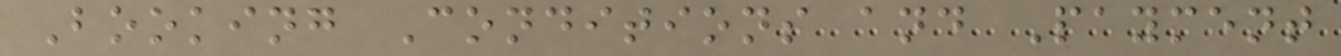Booking Conditions and Payment
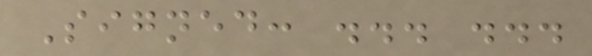Signed: ... ...
